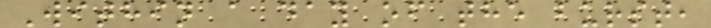Within a day of the burst,
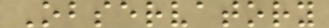Observatory
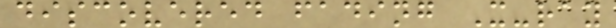discovered fading X-ray
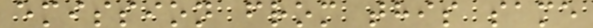emission from this same
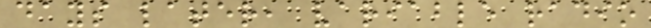days later, variable radio
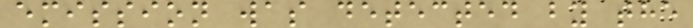emission was detected by the
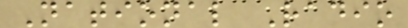National Radio
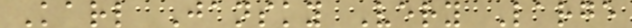Karl Jansky Very Large
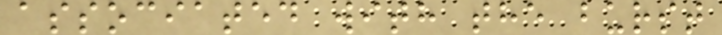associated with the burst
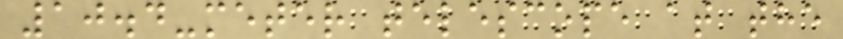10.4-meter telescope at the
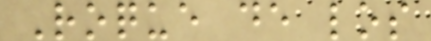Roque de los
